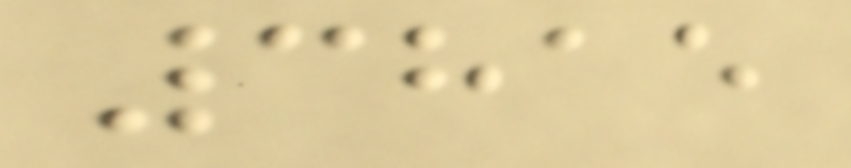3815
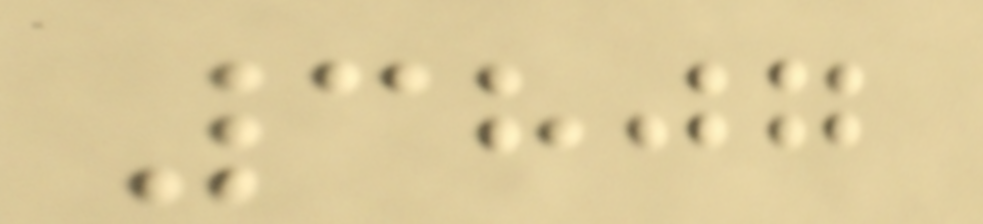3807
